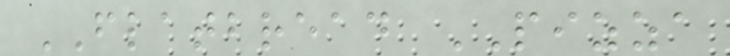FLATBREAD PIZZA
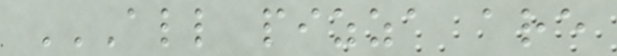ALL PIZZA ARE
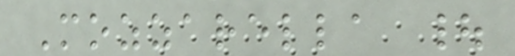Mozzarella |
